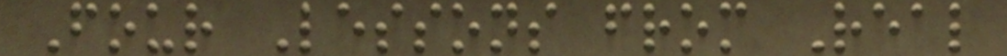Four Lessons from Real
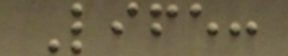Life:
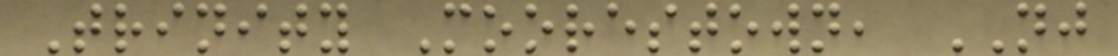Trinity Moorestown, NJ
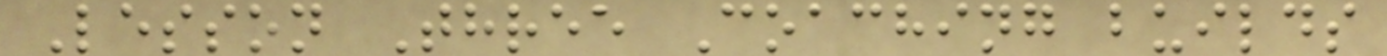Lesson Three Coaching builds
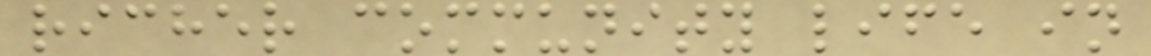richer community life in
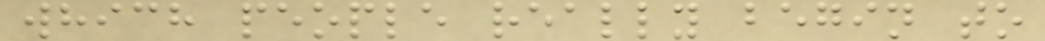which people really begin to
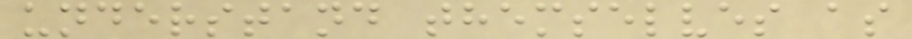understand themselves as
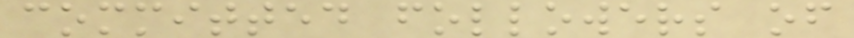committed followers of
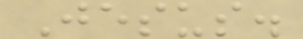Jesus.
